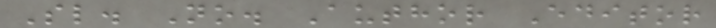Sl. No. Author Editor
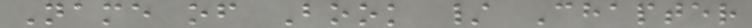Name of Book / Chapter
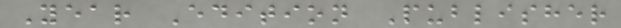Year Edition Publisher
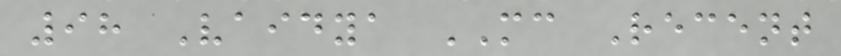98 Vaidya MC Recent
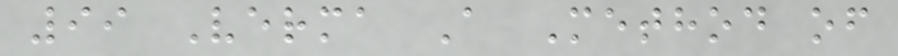99 Verma A Method of
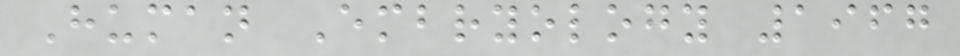Human Embryology 1967
